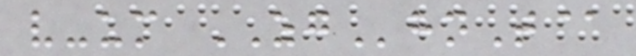v-um ZGhnT@
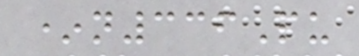*n336Pu
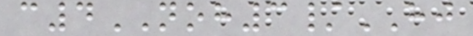c4NOH3/HJ
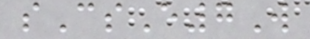sCsE7W
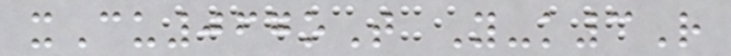xCu067oT Y-k3R
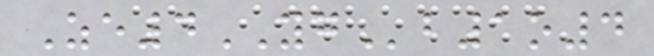Ze4YGb1o4
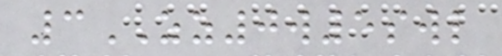3ZZ0w5swl
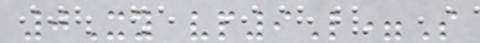0Xy vp9L=S
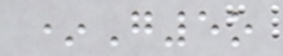*G5o
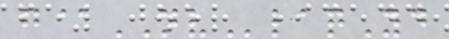g@NVlaqYd
